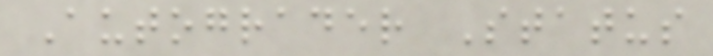Autograder Status
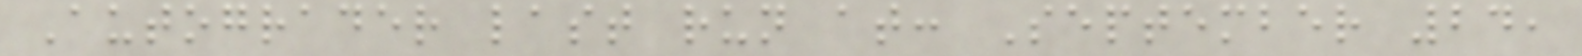Autograder last run at: September 24,
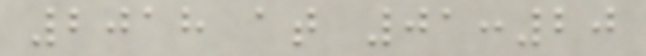2018 at 01:20
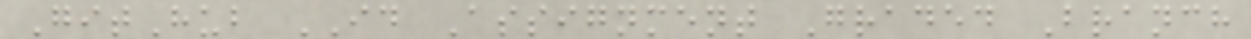GitHub ID Assignment Graded Branch
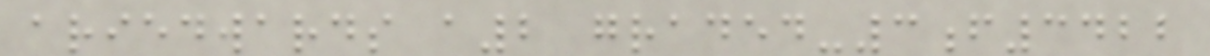ariedwards a2 graded-3f3422
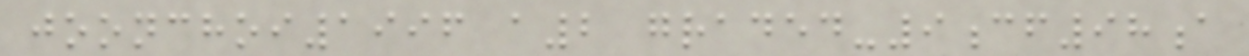joonchoi1996 a2 graded-9cf98a
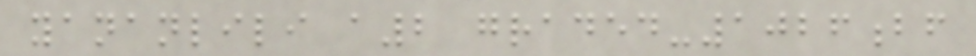yananlili a2 graded-1026bf
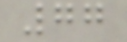77
